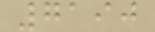7190
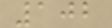102
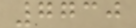7730
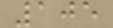105
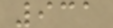931
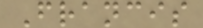Francis
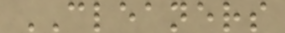CLEANERS
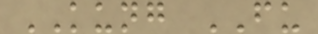KUNG FU
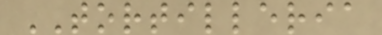TORTILLERIA
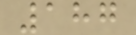187
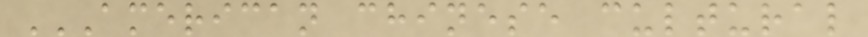AMERICAN CHINESE CULTURAL
